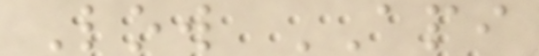Low API
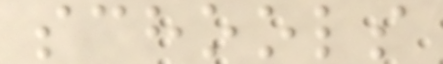schools
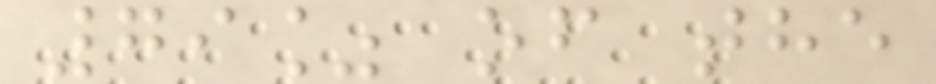79% of the
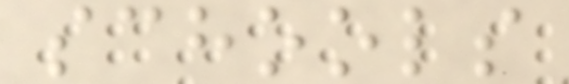schools
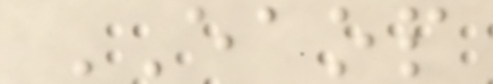EAOP
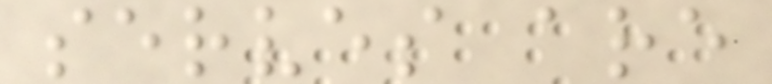serves are
